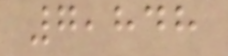7,848
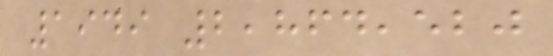1949 2,864,520
